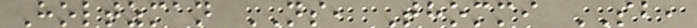Holtzman NS, Thommi SB,
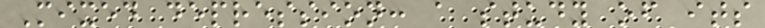Mixed depression: a study of its
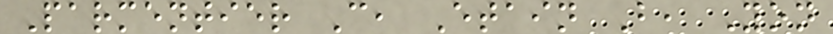Parmentier C, Etain B, Yon
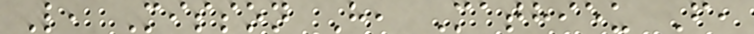L, Misson H, Mathieu F,
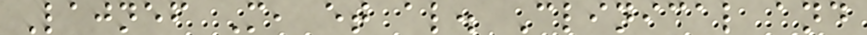Lajnef M, et al. Clinical and
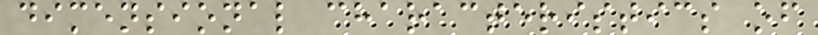dimensional characteristics of
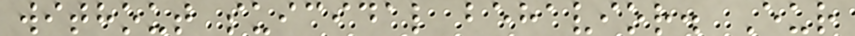without suicidal behavior. Eur
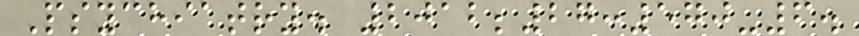Psychiatry. 2012;27:570-6.
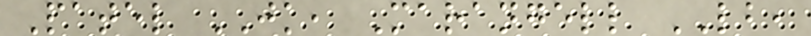Patel JK, Marangell LB,
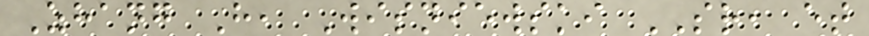Zhang H, Wisniewski SR, et
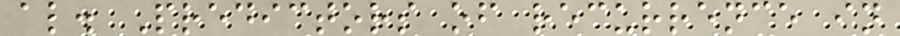al. Predictors of recurrence in
